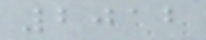2012
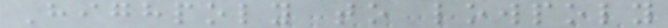Highpoly to lowpoly
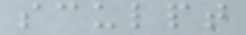sculpt
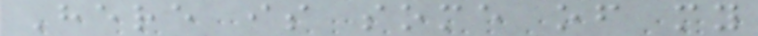Here is some of my
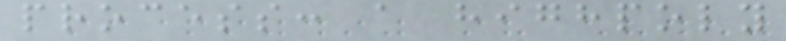process: a highpoly
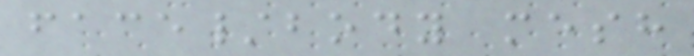face/body mesh
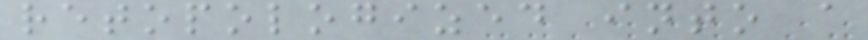retopologized into a
